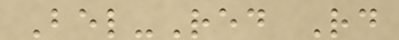Bel-Red Rd
